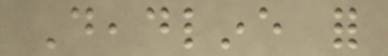Deadline for
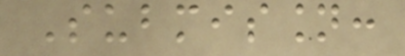Submission:
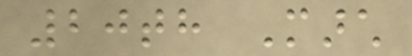20th March
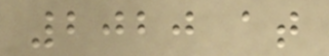2020 at
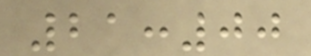21:00
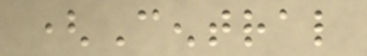(Central
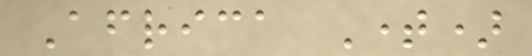Africa Time)
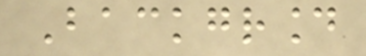Background
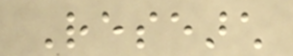Research
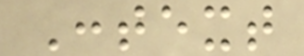Context
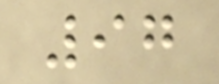97
